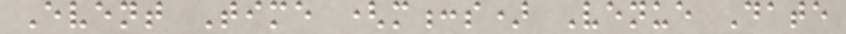Event Time (m:s) Venue Date
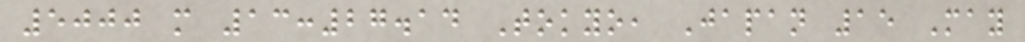5000 m 13:27.14 Tokyo, Japan 15 May
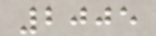2005
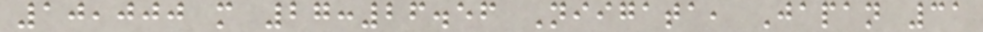10,000 m 27:26.56 Niigata, Japan 31
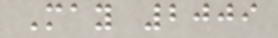May 2009
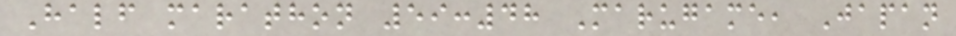Half marathon 59:48 Marugame, Japan
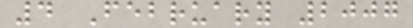4 February 2007
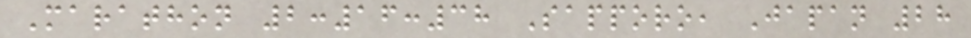Marathon 2:16:38 Sapporo, Japan 28
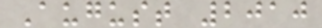August 2010
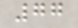77
